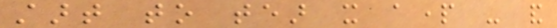start to tear it apart - and
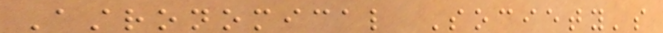Astronomical Society's
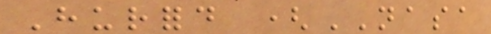Hurford (NASA
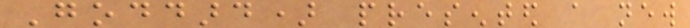Goddard) presented a new
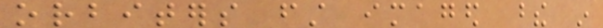orbiters first imaged these in
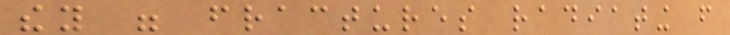they were fractures radiating from
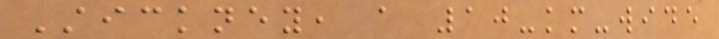Stickney, a 10-km-wide
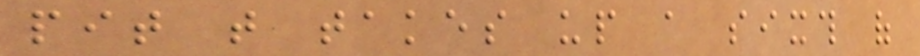pit that takes up a sixth of
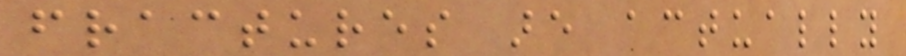fractures are actually
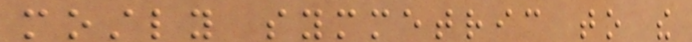mostly symmetric to the
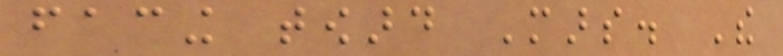facing toward Mars. The
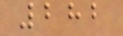282
